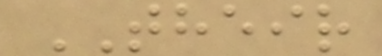THEIR
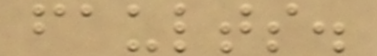faults.
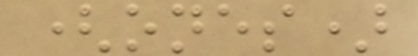(ones)
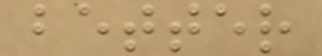better
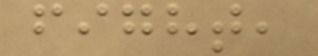fight,
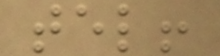tel!
